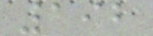192
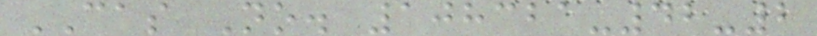CAS No. 108321-42-2
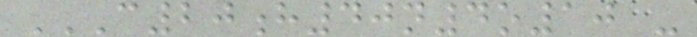C20H40N4O10 -
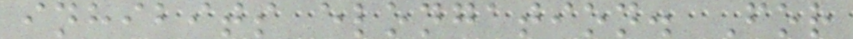inhibits elongation. For
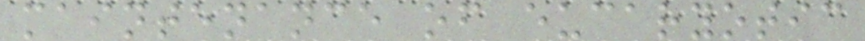maintenance of eucaryotic
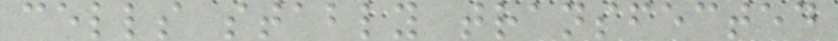cells stably transfected
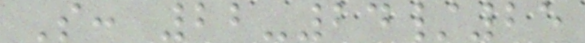S: 22-24/25
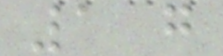1 g
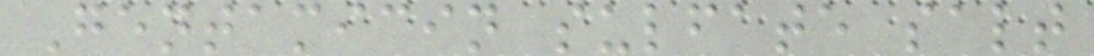Gentamicin sulfate salt
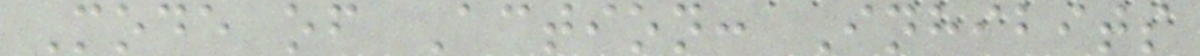Mode of Action: Inhibits
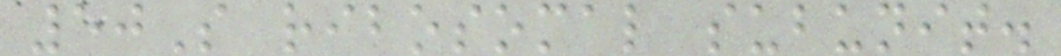50S ribosomal subunit.
